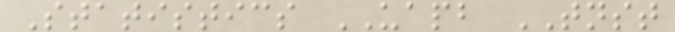Statistics UAPB TNST
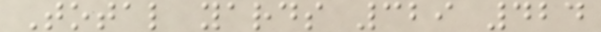Total yards 329 424
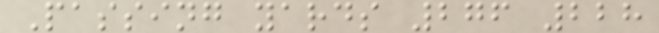Passing yards 276 228
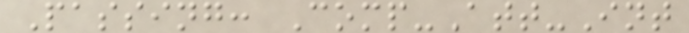Passing: Comp-Att-Int
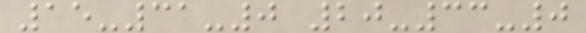15-31-0 20-33-0
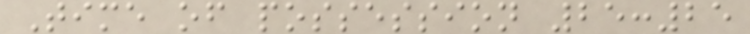Time of possession 25:25
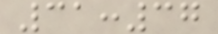31:37
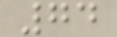74
